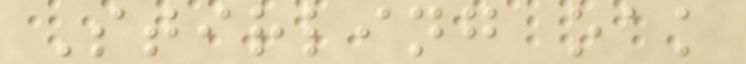Stirling oak
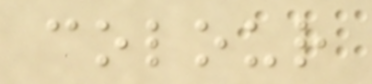colour
